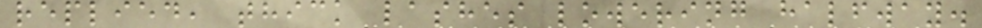replied, thick lashes lowering halfway.
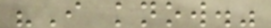"I know."
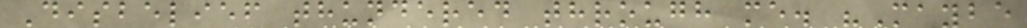Disbelief thundered through me. "Maybe
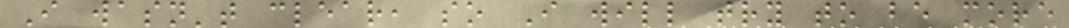I wasn't clear, so I will try to be more
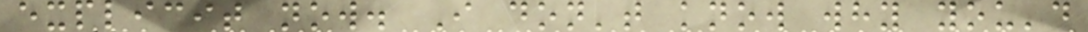explicit now. I don't know why you'd
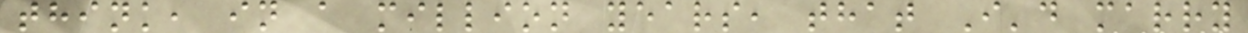think, in a million years, that I'd marry
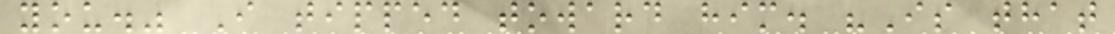you." I tipped toward him. "Is that
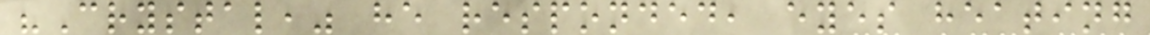"Crystal," he responded, eyes heating
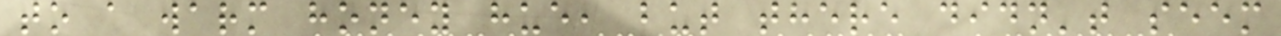to a warm honey hue, but there didn't seem
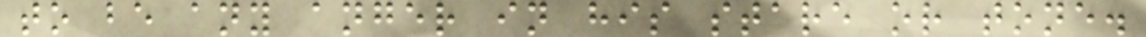to be any anger in his stare or tone.
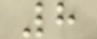8
